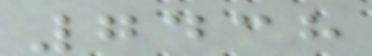7438
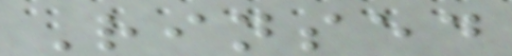Rinsed
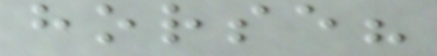horse?
